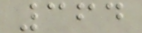364
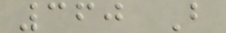360 B
